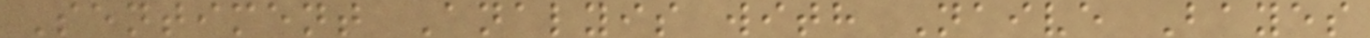Sentiment Analyis with Naive Bayes
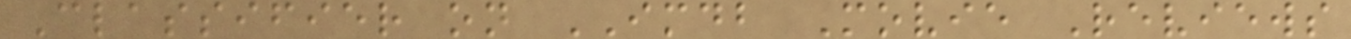Classifier on IMDB Movie Reviews
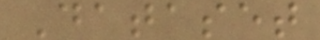Dataset
